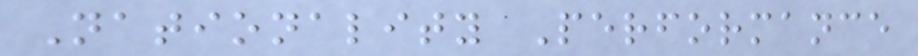Nationality Performance
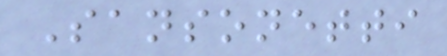Sansonetti
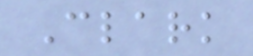Clark
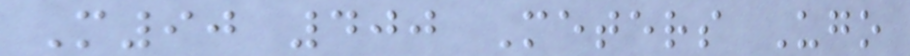M90 400 Meters Ugo
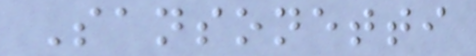Sansonetti
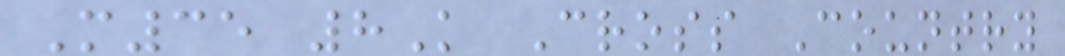M35 8K Cross Country
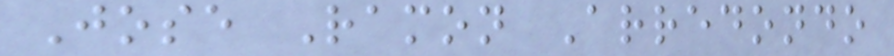Jose Ramon Arredondo
